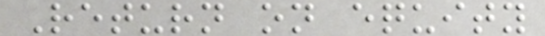Return on equity
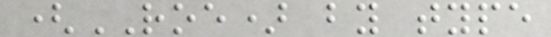(ROE) by type
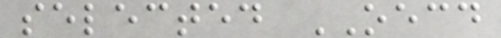selected OECD
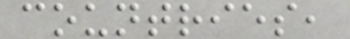countries,
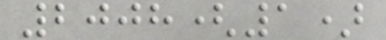2008(1)
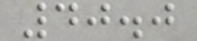40.0
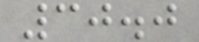30.0
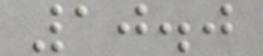10.0
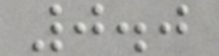0.0
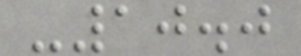-10.0
